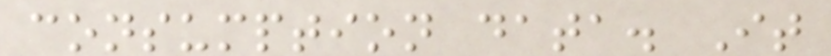consumption data. It
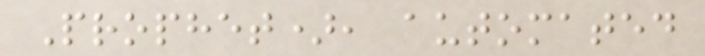Prophet), automated
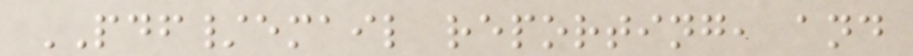PDF/email reporting, and
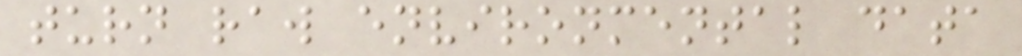turn raw environmental data
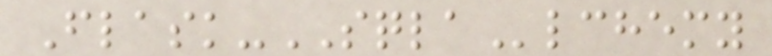Flask-SQLAlchemy
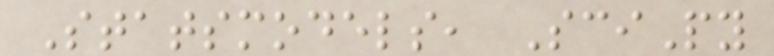Statsmodels, SciPy
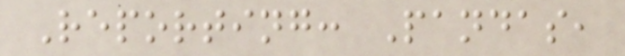Reporting: Pandas,
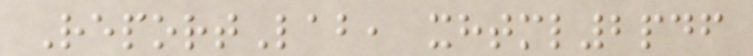ReportLab, xhtml2pdf
